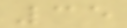35
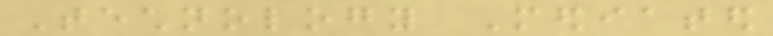Technology Mediated
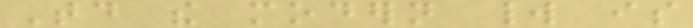Today the modern world is
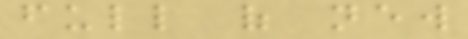full of new
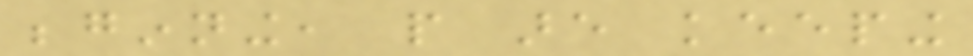beginning, people are keeping
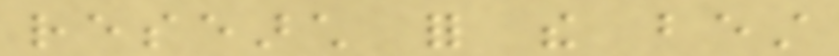research for the best
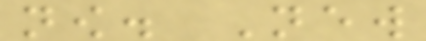now. New
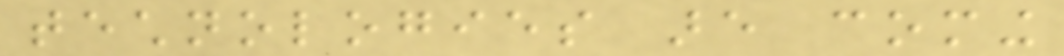technologies are coming
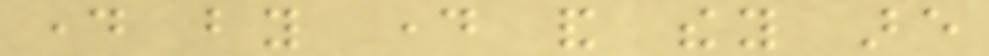day by day and they are
